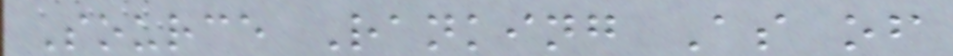Source Ranking As of
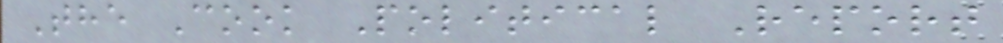The Cook Political Report
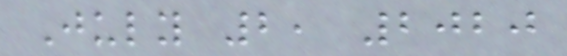July 2, 2020
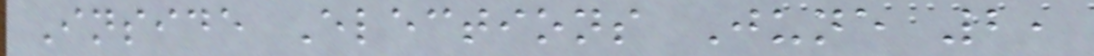Inside Elections June 2,
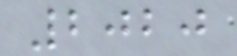2020
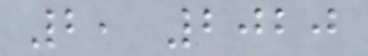2, 2020
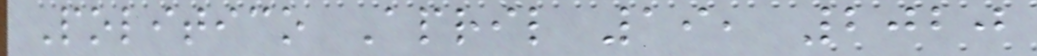Politico April 19, 2020
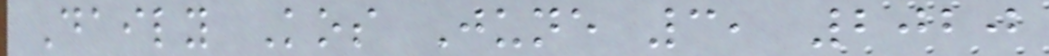Daily Kos June 3, 2020
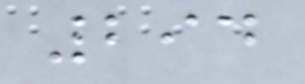294
